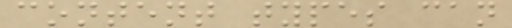content types can
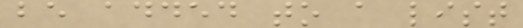be added to a list
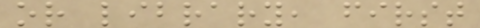or library, first
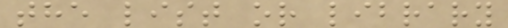the list or library
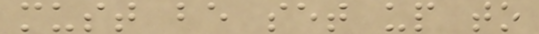must be set up to
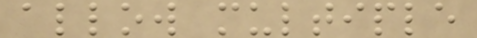allow multiple
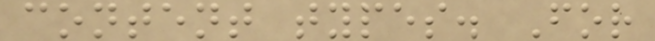content types. For
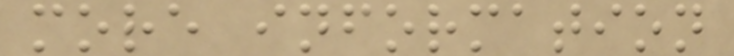more information
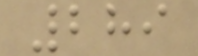289
